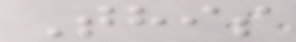This
